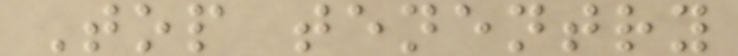Top tenentry
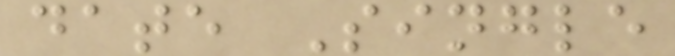date Single
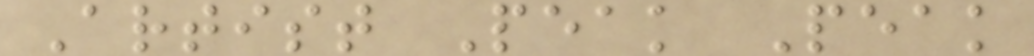Artist Peak Peak
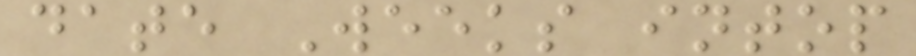date Weeks intop
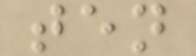ten
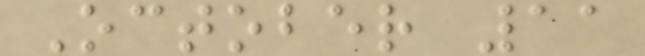October 11
